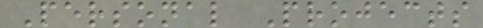Personal Projects
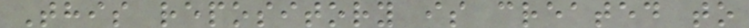This repository is created to
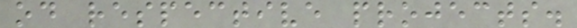od respective projects.
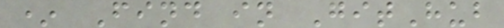* Find in GitHub
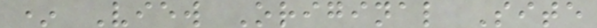* View Original Site
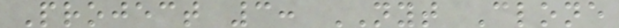Project 3: NYT Clone
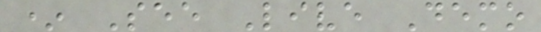* See Live Demo
